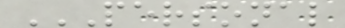PERSONAL
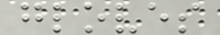gloves
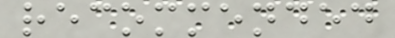recommended
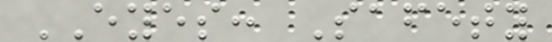EYES: Safety
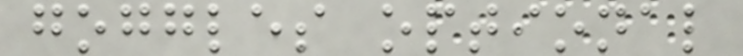goggles optional
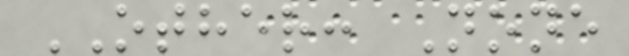OTHER: None
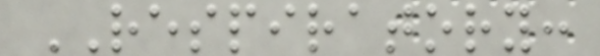RESPIRATORY:
